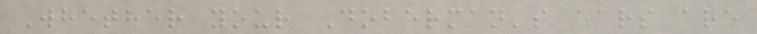Whether your Doberman's ears are
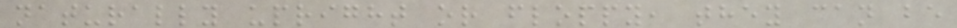naturally upright or floppy, they can be
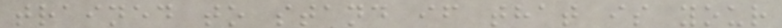trained to stand if that is your
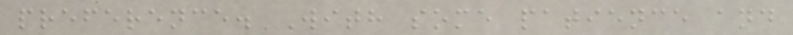preference. With some patience and
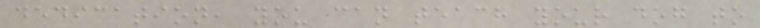dedication, you can teach your dog to
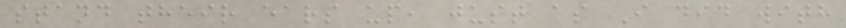stand their ears up, just as I did with
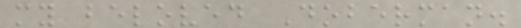my beloved Doberman.
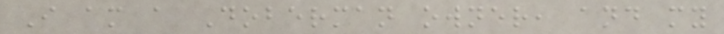I am a Doberman owner, and my
